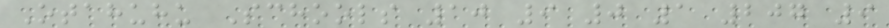Otahuhu Schools 10 9 0 1 207 9
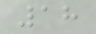18
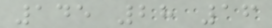145 28 16
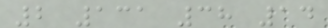2 131 38 14
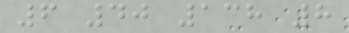6 40 138 8
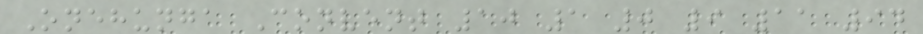Onehunga Convent 10 1 0 9 11 94
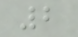2
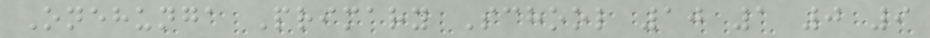Onehunga Primary School 10 1 0 9
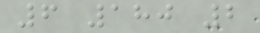6 180 2
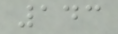143
